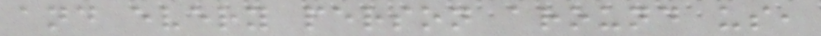and every person around us,
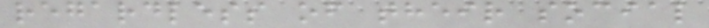regardless of their social
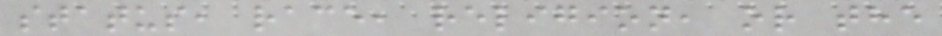status, race, religion, or the
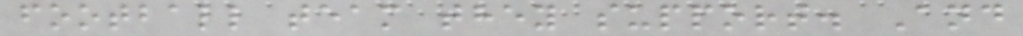football team they support. And
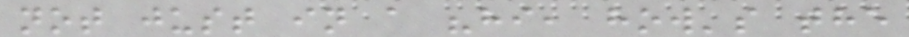not just in a "hi, how's the
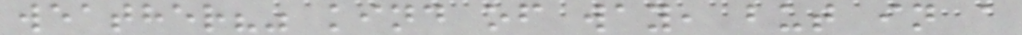weather?" kind of way, but in a
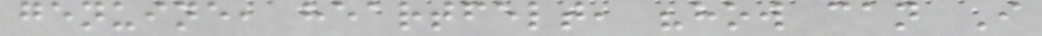genuine, heartfelt, "how can I
